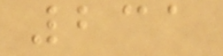231
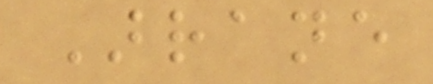Arrane
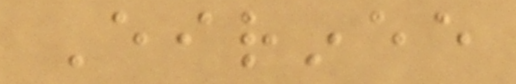Eirinee
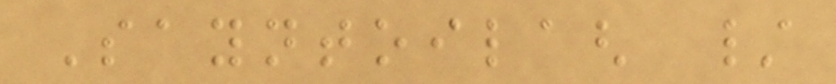Sayntoilagh /
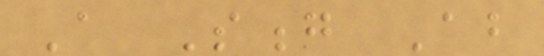A Song About
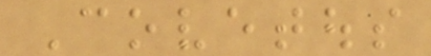Covetous
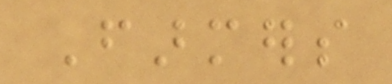Farmers
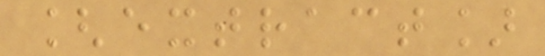[extract]
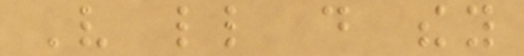Very little do they
